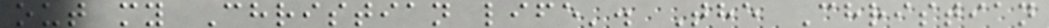out my Christian life'. The Christian
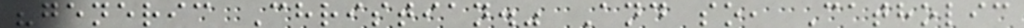"generic Christian." And so, Catholic
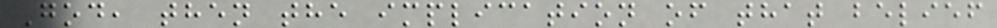God, then the implication of that belief
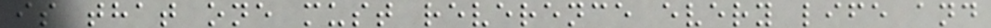is that one must reverence every life and
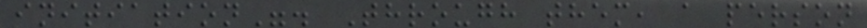initiation". Through them, a person
